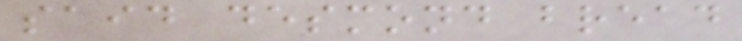said desmond bread
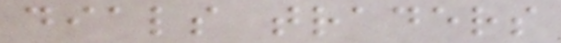dials traders
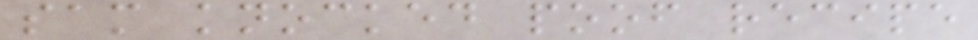sam knocked poof recipe
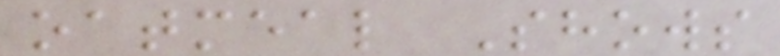oatmeal Shows
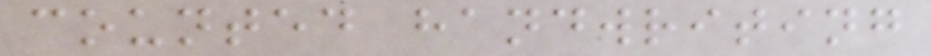counted handwriting
